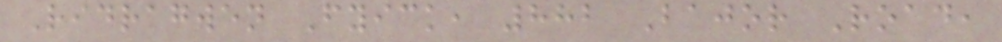Ridragwen Fyick, 882 Bajor Road,
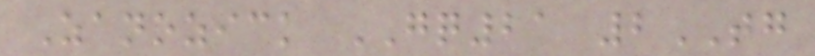Zanozick GQ21 2TG
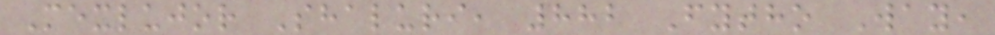Mexlujor Shaluri, 882 Fytho Way,
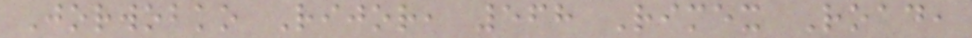Jorwobko Rijor, 568 Rimex Road,
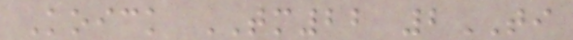Koick TM22 2TI
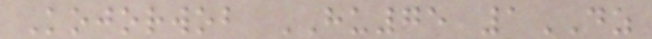Kojorwob HU75 1DZ
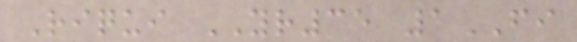Riqui YR35 1FI
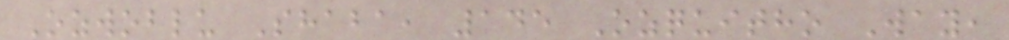Ozwoblu Shaba, 145 Ozquitho Way,
